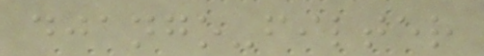django-filter
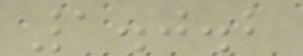1.0.2
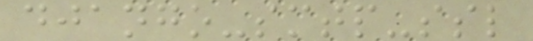django-smtp-ssl
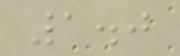1.0
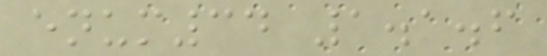enum34 1.1.6
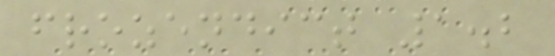frozendict 1.2
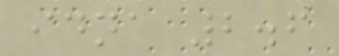idna 2.6
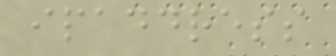ipaddress
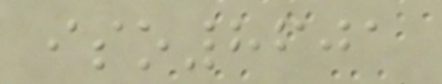iso8601
